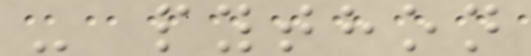- python
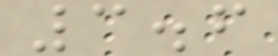3.6
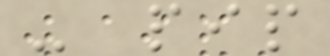- pip
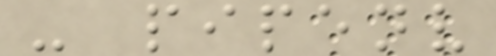- pipenv
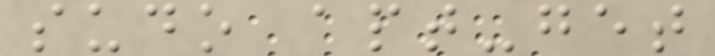sudo apt-get
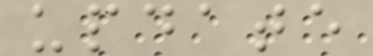update
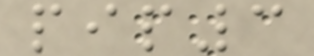pip3
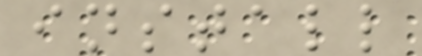install
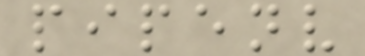pipenv
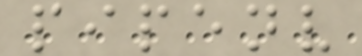pipenv
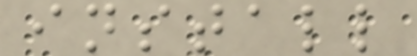install
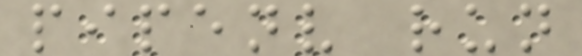pipenv run
